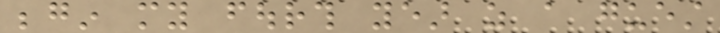begin my fourth year as a guest
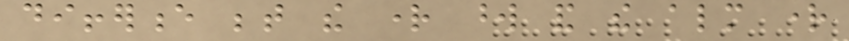difference between the right word and the almost right
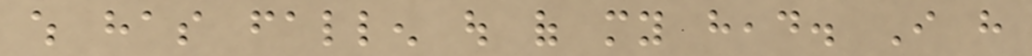which has fallen out of my head. I have
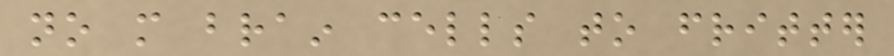no more brain cells to fritter
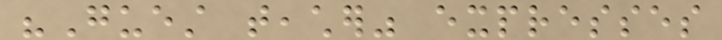"Guest teacher" expresses
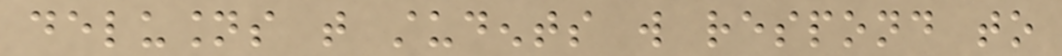delusions that students will respond to
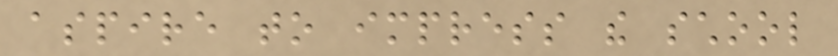aspire to impress the school
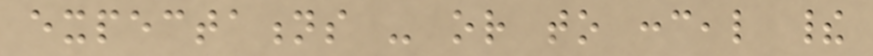expectations - or to conceal their
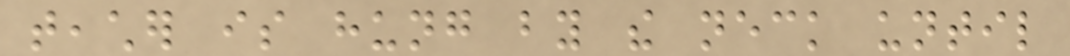teacher is hung by the neck until
